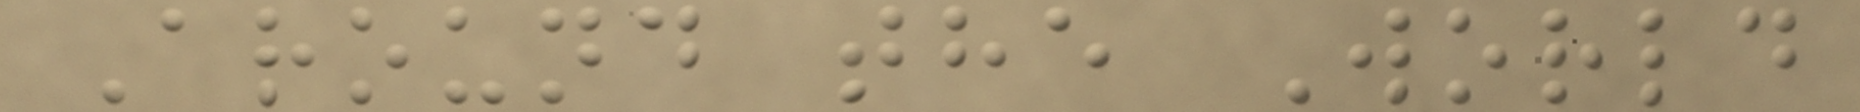Around the World
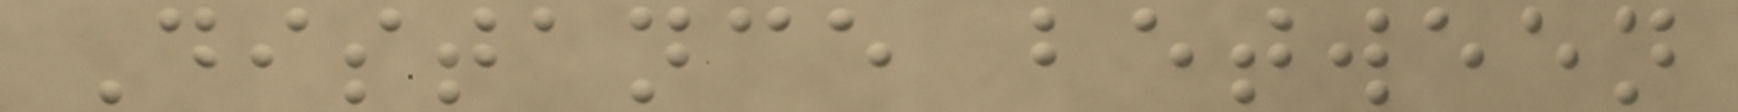Distance between
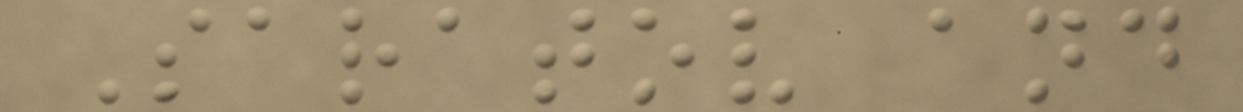Saratov and
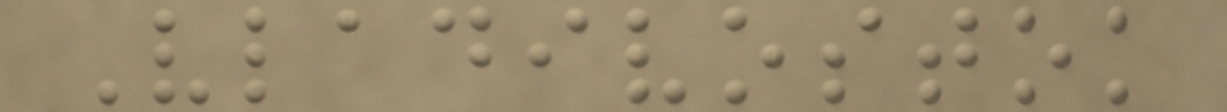Vladivostok
